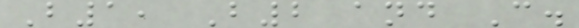B1, B2 and C.
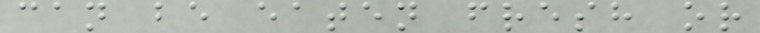can be eaten fresh or
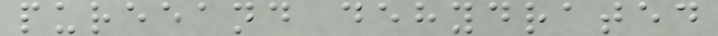pureeand dehydrated
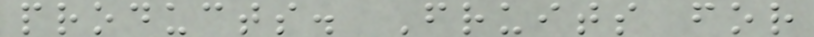products. Fruits for
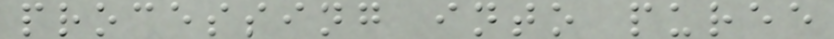processing into puree
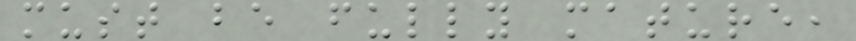must be fully mature,
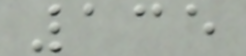135
